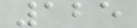125
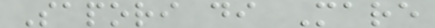Sapori di Mare
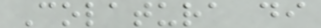Colatura di
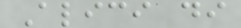Alici di
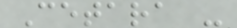Cetara -
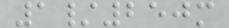1/250m
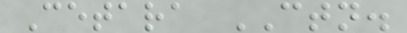Cetara CTN.
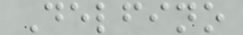Delfino
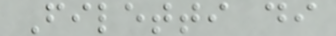Filetti di
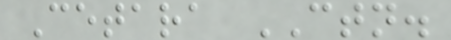Cetara CTN.
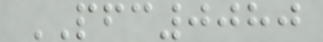PFC0080
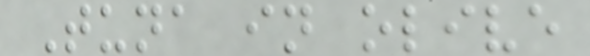Tuna in olive
